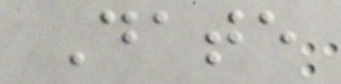Date
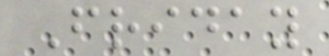Friday
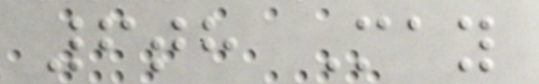6th May
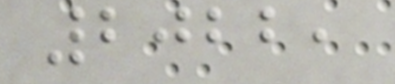2022,
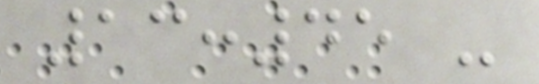13:45 -
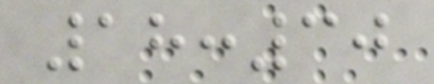18:30
